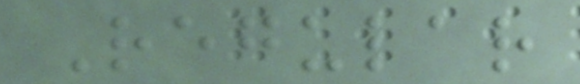Regular
